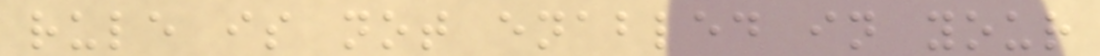rule is not enabled in your
